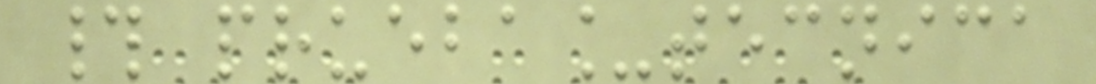# prueba_tecnica
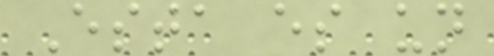Esta es un
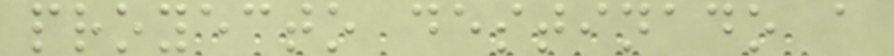proyecto destinado a
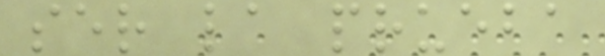ser la prueba
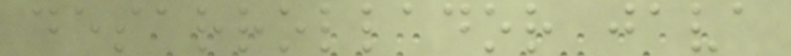desarrollador java
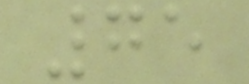75
